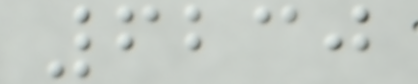6230
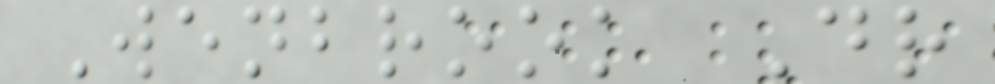Wenbrook Dr
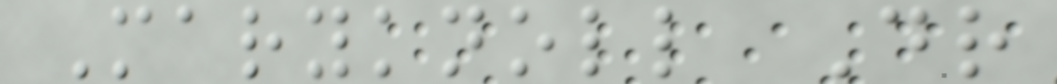Maryknoll Dr
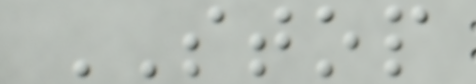STOP
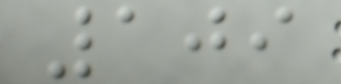109
